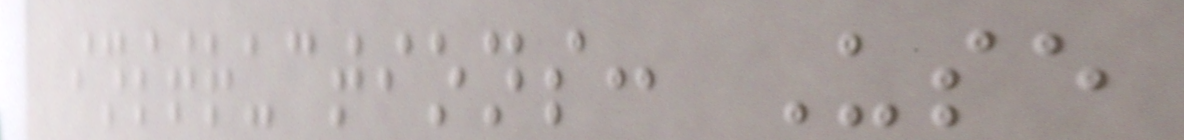instructions: Use
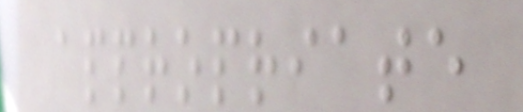appropriate
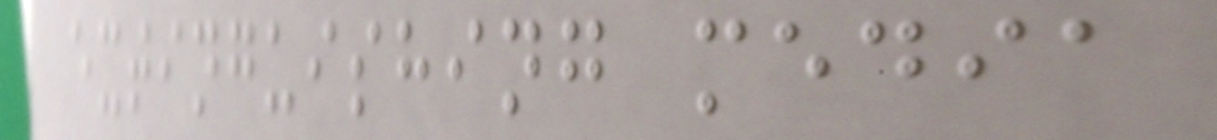extinguishing media
